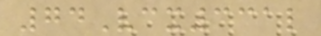74Vcx331l
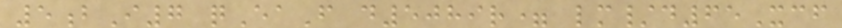5bI7 qEaF d5089r= lm/d65Xcf
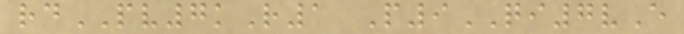rdPV7kR1 P9QI7vE
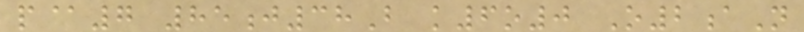p@7 85j38B k6o0 O2aN
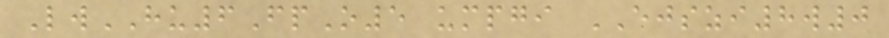LwHU6FpO5 umpgi EJSZI8w0
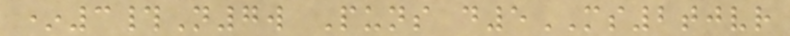*3#N7w Puns d5MS2tjvr
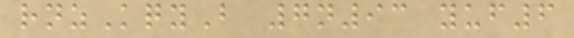rnzKqyB 7n93 yuf6
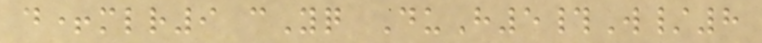d+mlr9 cYq DuH5#W/8
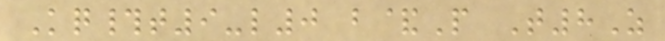Kq#t9-l0 b&P T8Z
